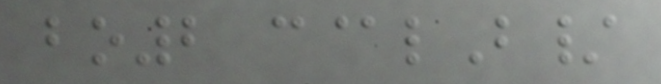bo2 c@lB/
